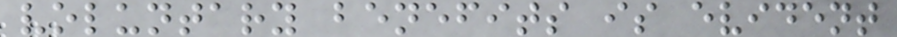voluntary benefits is evident
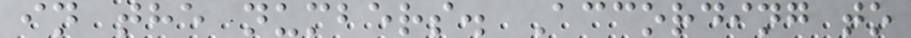in the numbers. According to
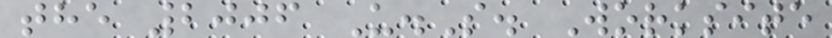the 2006 U.S. Worksite
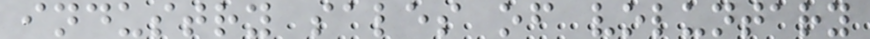industry sales of voluntary
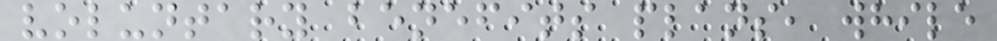voluntary benefits plans, while
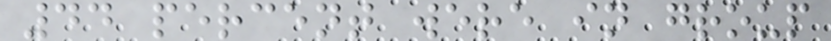44 percent were in group
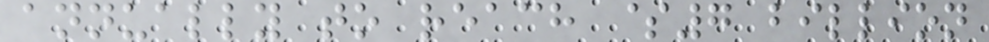annually to reach $7 billion
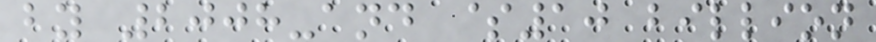by 2008-and $10 billion
